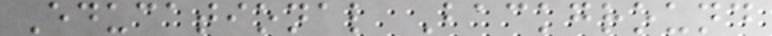Educational Background
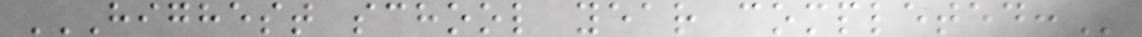HIGHEST SCHOOL YEAR COMPLETED:
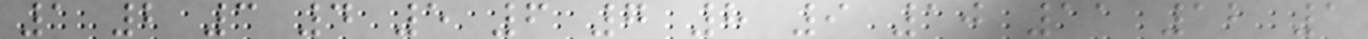1 2 3 4 5 6 7 8 9 10 11 12 1
